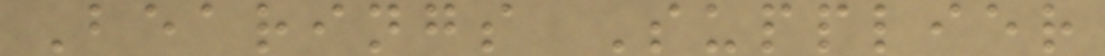Bearings Supplier
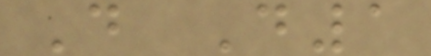D D1
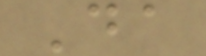Da
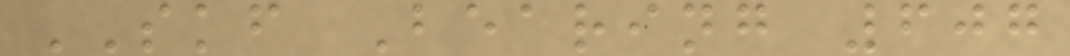SKF Bearing 607
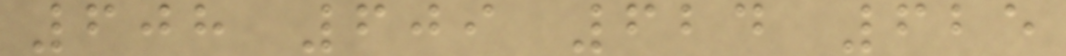608 609 624 625
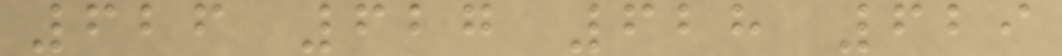626 627 628 629
